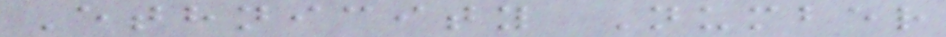Ethnicity Number
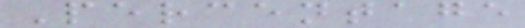Percentage
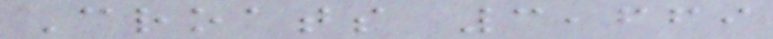Croats 3,669
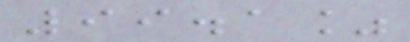99.1%
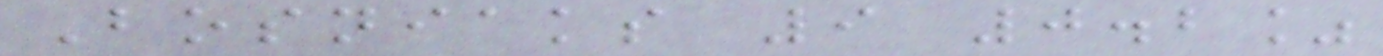Bosniaks 9 0.2%
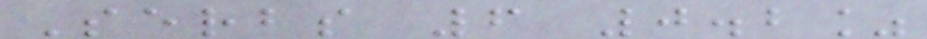Serbs 6 0.2%
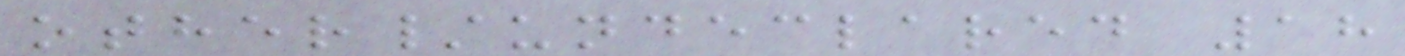other/undeclared 18
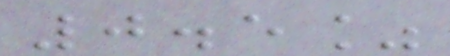0.5%
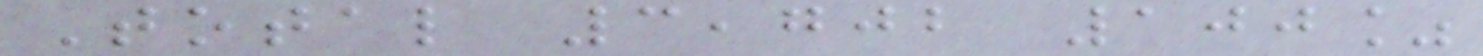Total 3,702 100%
